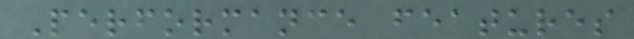Performance features
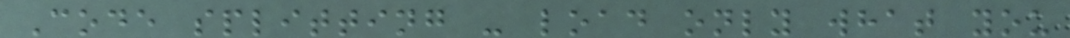Code splitting - load only what you
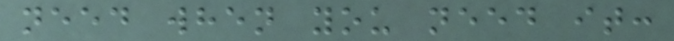need when you need it:
